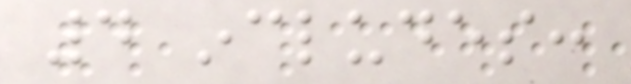4 includes:
